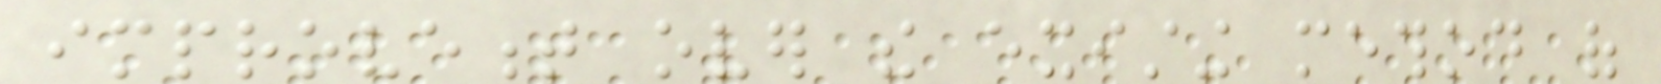improvement over the existing method of
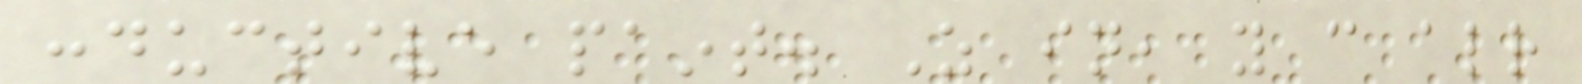conductive paint. As in, you can already
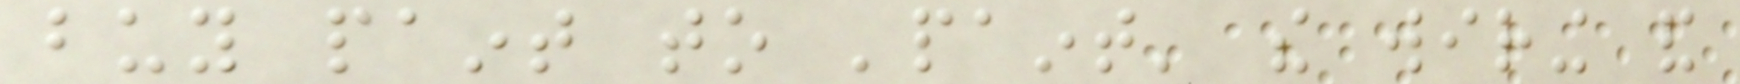buy paint to 'paint' the wiring and
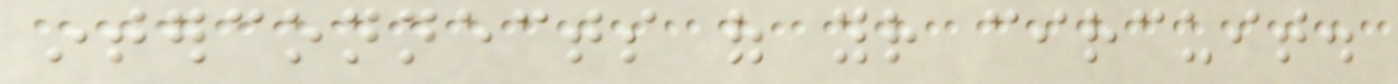interconnects of your circuit.
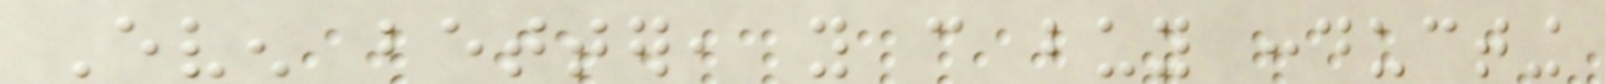Even better, you can buy conducting
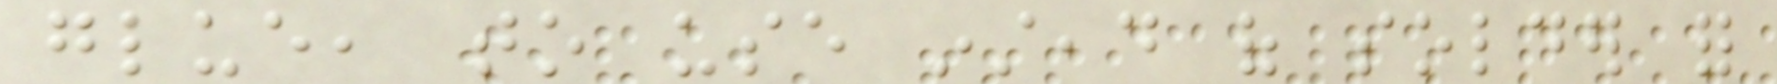glue, to use instead of solder for
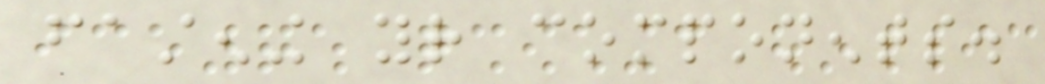fastening your components.
